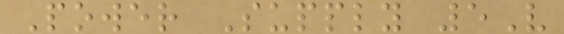Power Supply 5V
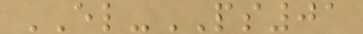EL-PS01
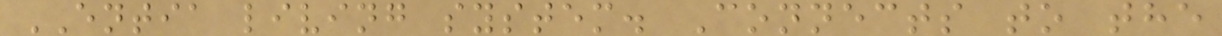ENTIA living system. Connects to the
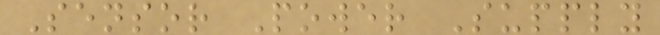Sensor Power Supply
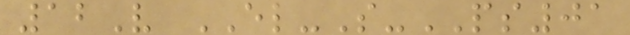12V EL-S-PS01
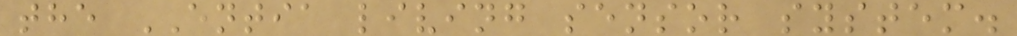the ENTIA living sensor system.
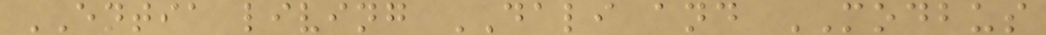ENTIA living DALI and MODBUS
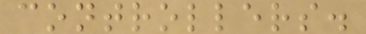controllers.
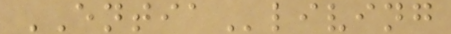ENTIAliving
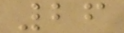26
